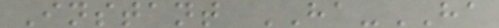Instant HA-HA
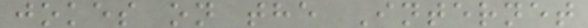jokes on the Internet
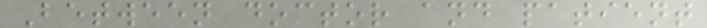Between doctor and patient
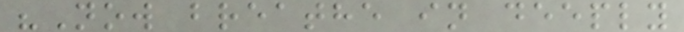"Now breathe in deeply
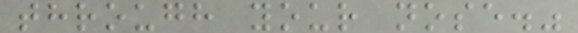through your nose."
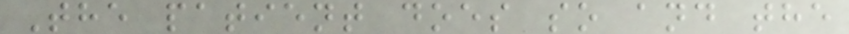The patient does so and the
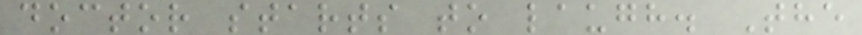doctor starts to laugh. The
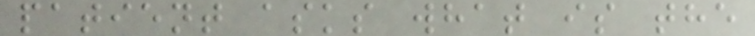patient asks what is the
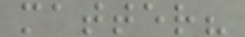matter?
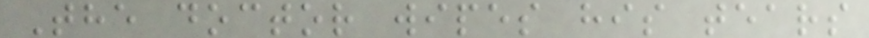The doctor wipes his tears
